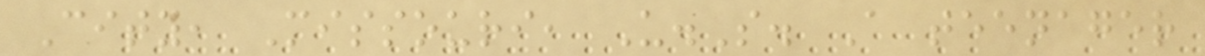City, Missouri, U.S. A teenager
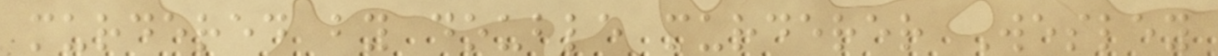murdered by double murderer Wesley
